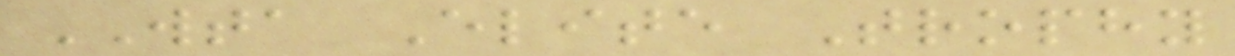WTA Elite Trophy
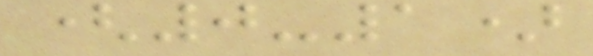(0-1)
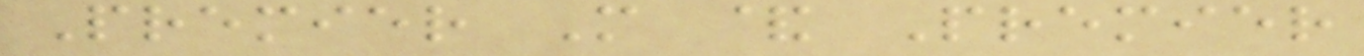Premier M & Premier
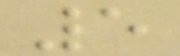5
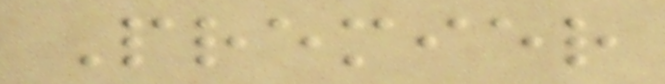Premier
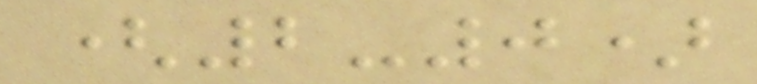(2-0)
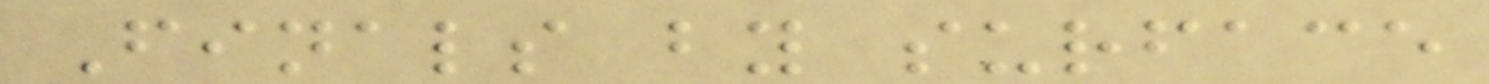Finals by surface
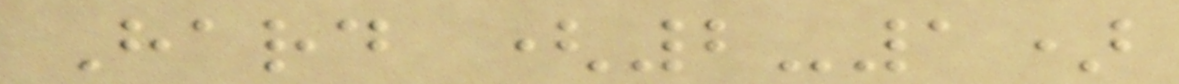Hard (2-1)
